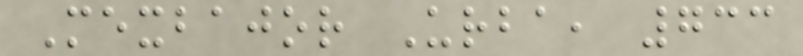Mexbajor Urba, 733
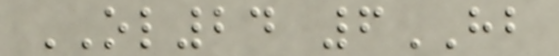OL24 6HB
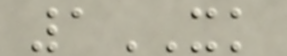1XK
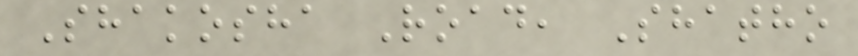Shakosha Road, Shatho
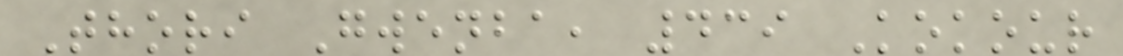Thori Gwenba, 439 Kokour
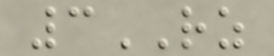3RZ
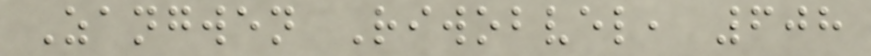Zangwen Riwobvel, 608
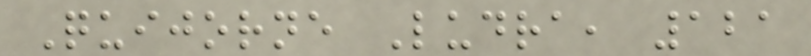Quijorne Ludra, 121
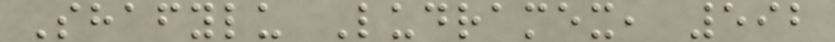Shafylu Ludramex, 592
